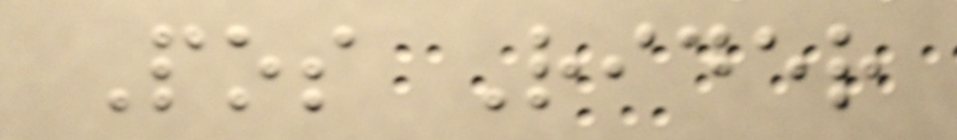Pos Rider
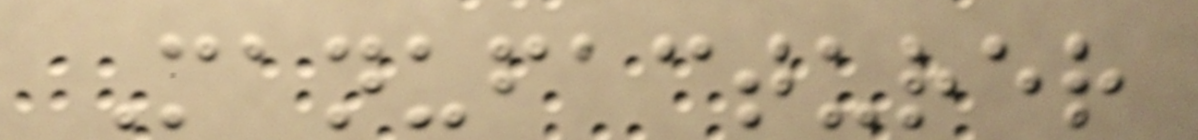Manufacturer
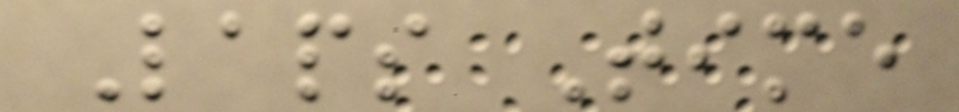Laps Time
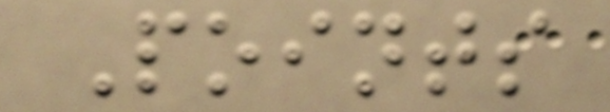Points
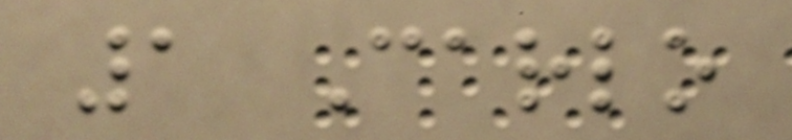1 Carlo
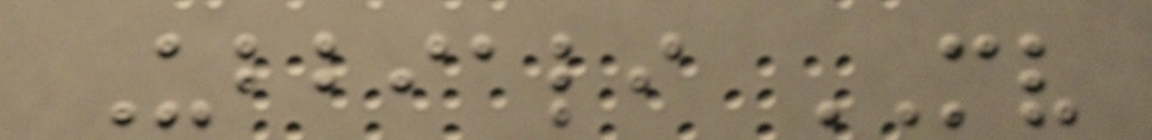Ubbiali MV
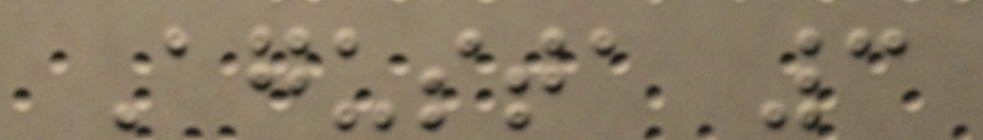Agusta 3
